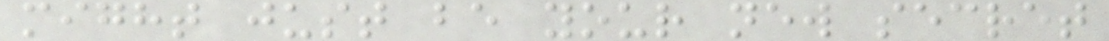might just be your new secret
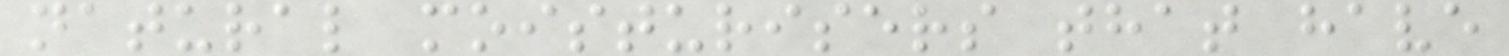natural moisturisers that have
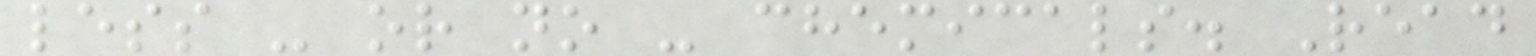less - or no - chemicals. Read
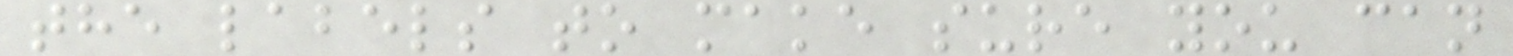the labels to make sure you can
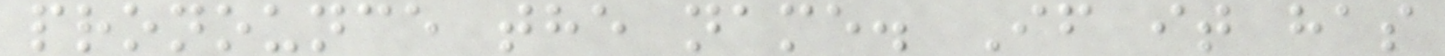pronounce the name. If it has
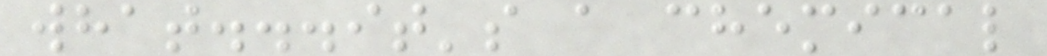what...it's a chemical
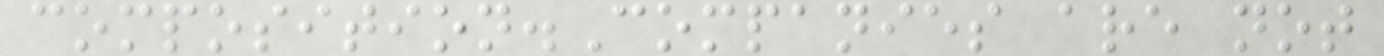composition.Companies are not
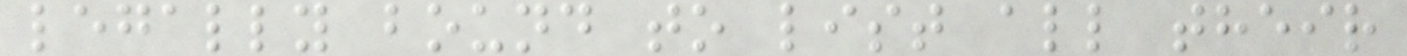legally bound to list all their
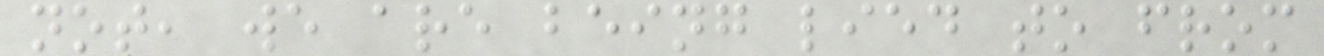not, we are being lied to from
